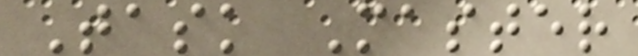Task Master
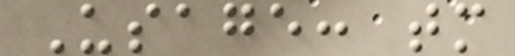Usage: tm
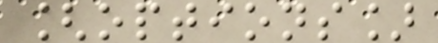[options]
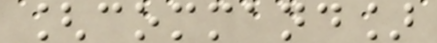[command]
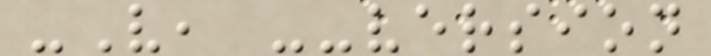-V, --version
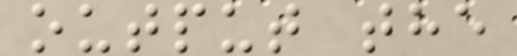output the
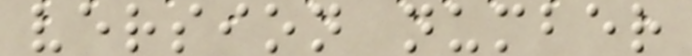version number
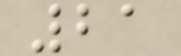21
